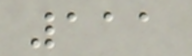111
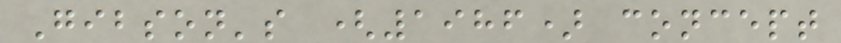Gibson's (1986) concept
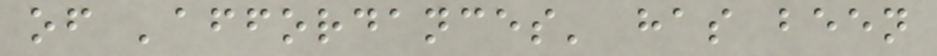of 'affordances' has been
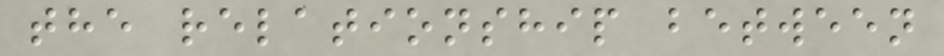the relationship between
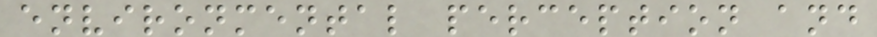environmental perception and
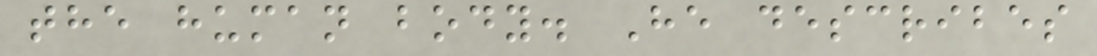the human body. He describes
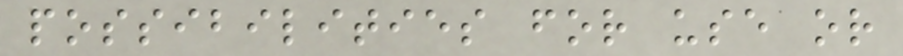possibilities for use or
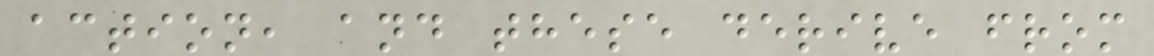action, and these derive from
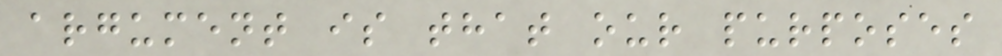argument is that our purposes
